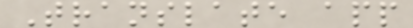Translate app
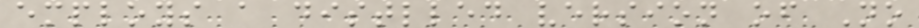employs a distlled version of No
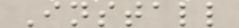Install
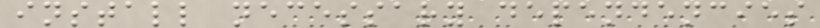install necessary dependencies
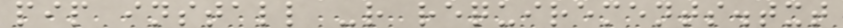pip install -r requirements.txt
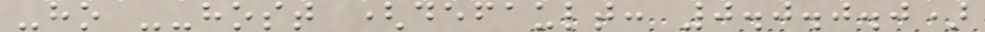-ho --host (default: 0.0.0.0)
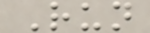Run
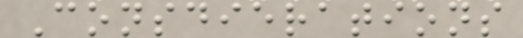Consdierations
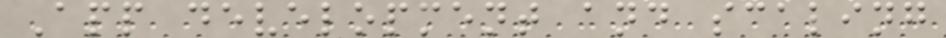App development and scaling
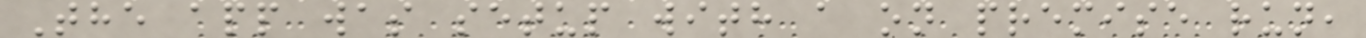The app was setup with a on premise run,
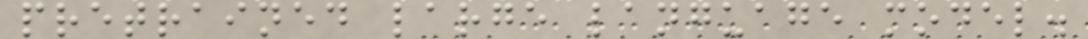pretrained large language model.
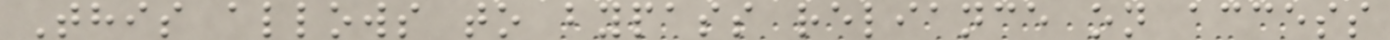This allows to bypass reliance on access
